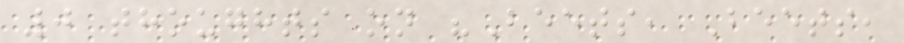0 thoughts on "Beets, Beets,
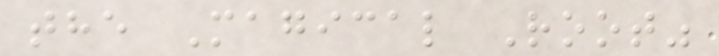the Magical Root"
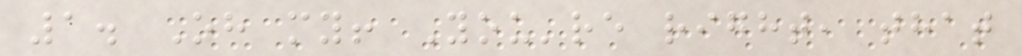1. Oh my! You're right, that
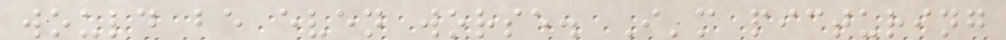would be even worse. I'm picturing
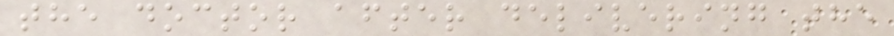the doctor after delivering the
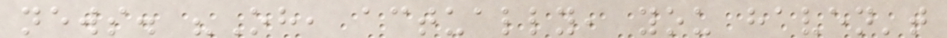news. "Oh, actually, you haven't
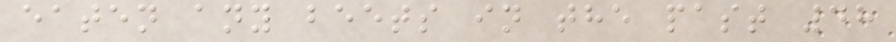eaten any beets in the past 48
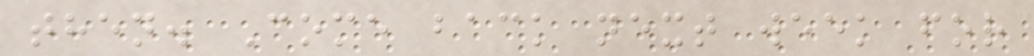then. Come back next week for
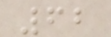62
